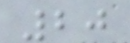20
